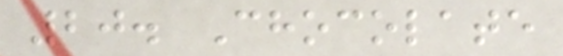20. Chocolate
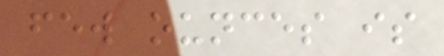few ounces is
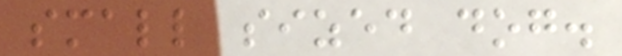small sized dog.
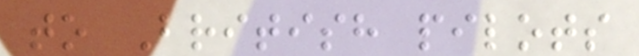to British pilots
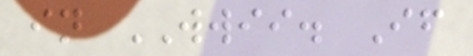in WWII. If
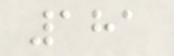181
